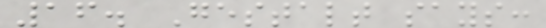16. Gestalt says:
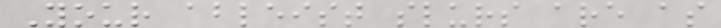Your ableist slurs are as
